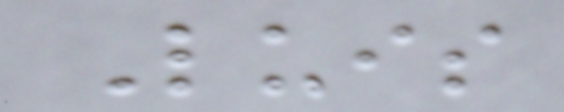Luis
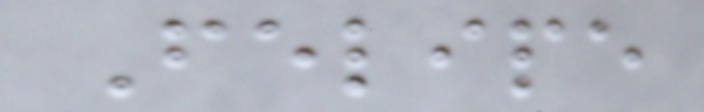Felipe
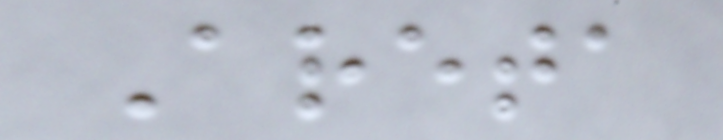Areta
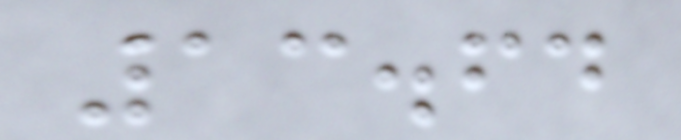13.64
